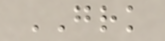GRK
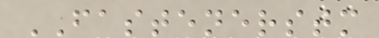FASTENERSTM
